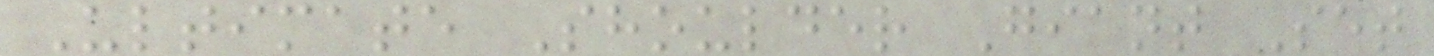Ultimate Shoulder Giant Set
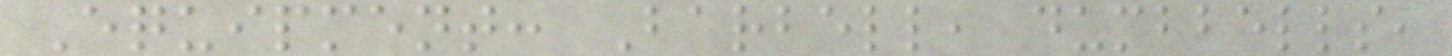Equipment: Barbell, dumbbells,
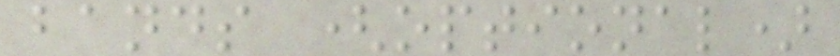bands (optional)
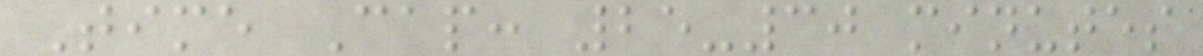Time Cap: 25-30 minutes
